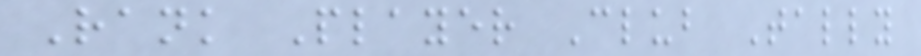Rank Player Club Tally
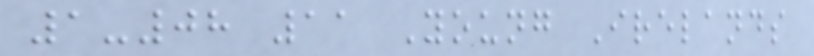1-08 11 Young Irelands
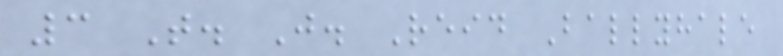3 T. J. Reid Ballyhale
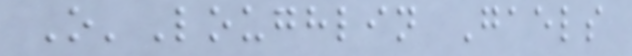O'Loughlin Gaels
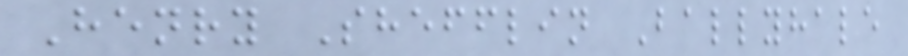Henry Shefflin Ballyhale
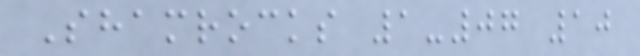Shamrocks 1-07 10
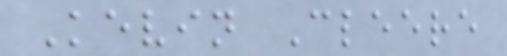Kevin Cleere
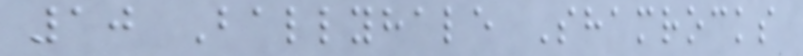10 Ballyhale Shamrocks
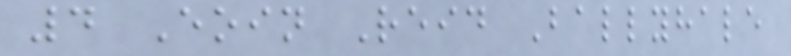4 Eoin Reid Ballyhale
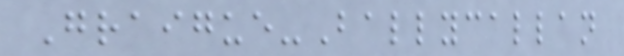Graigue-Ballycallan
